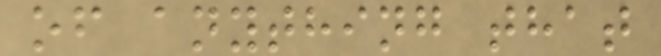of anything that
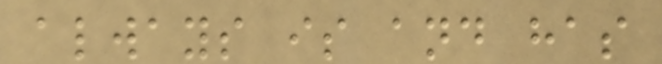always is and has
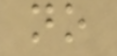no
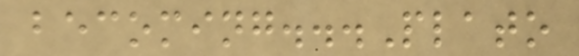becoming...Plato
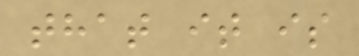that it is
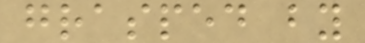grasped by
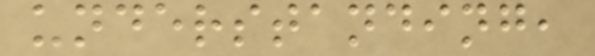understanding,
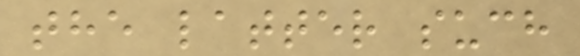the latter such
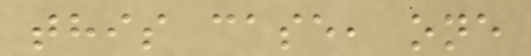this case, one
